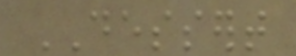DESSERT
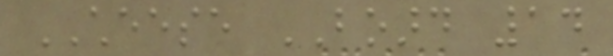CHEESE BOARD 14
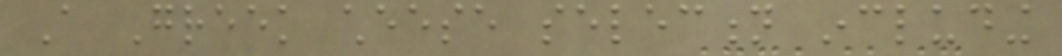A Greek cheese selection including
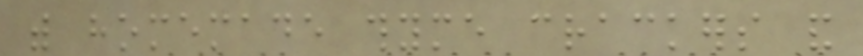with homemade thyme crackers and
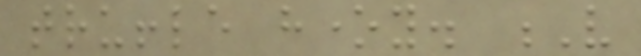truffle honey. V
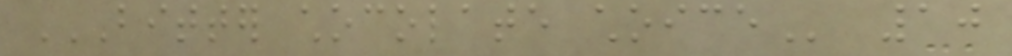BITTER CHOCOLATE CHOICE 10
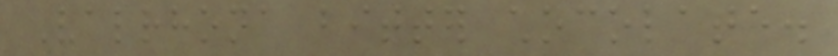Valrhona bitter chocolate.
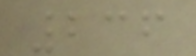236
